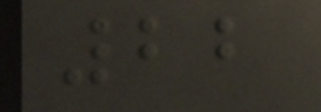22
